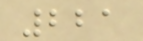221
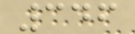346
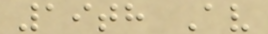19th Av
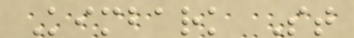Kimbark St
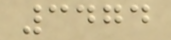3474
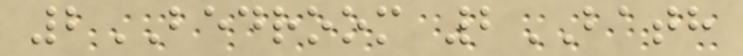2BEDROOM 2BATH
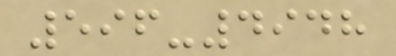596-4948
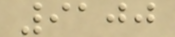9100
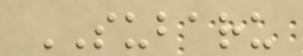SUBARU
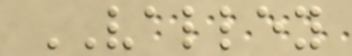VALLEY
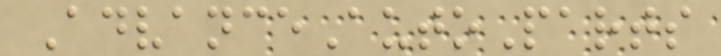AdvanceAutoParts
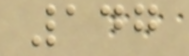147
